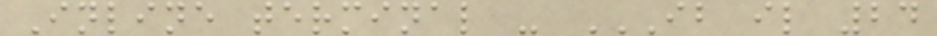Inline terminal - IB IL 24
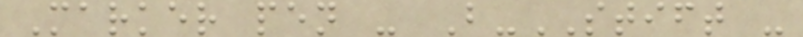Marker pen - B-STIFT -
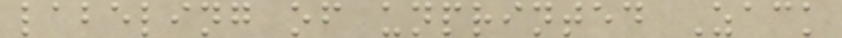labeling of unprinted Zack
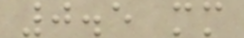0.5 mm
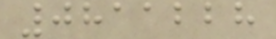0811228
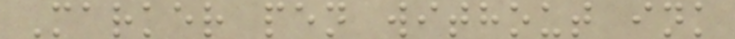Marker pen without ink
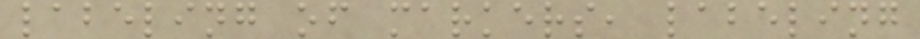labeling of markers, labeling
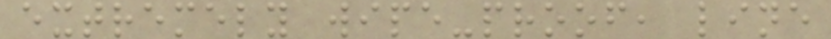extremely wipe-proof, line
